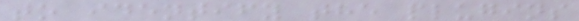to identify the plugins
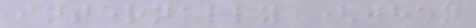internally (when
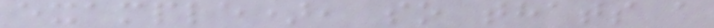example), so thats a
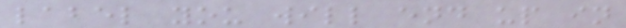label you will end up in
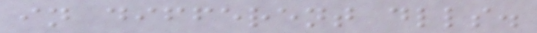in different dlls.
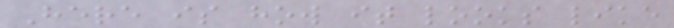Here is how it looks like
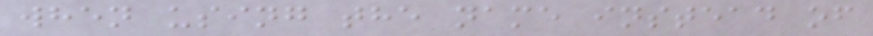when using the name instead of
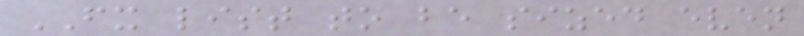FX list to be sized even
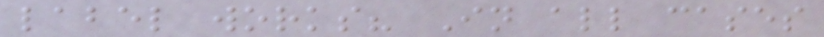label works? In all cases
